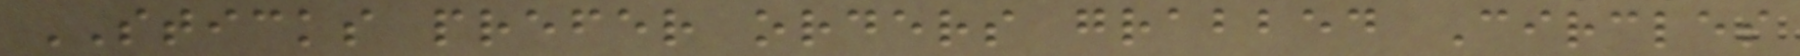STICKS prefer orders grabbed Circles
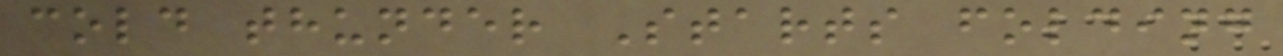cold thunder Starts folding
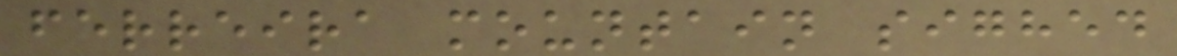ferreira mountain sighed
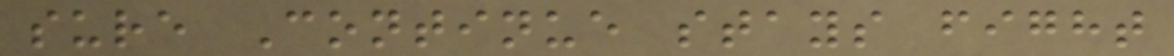sure Continue stays fight
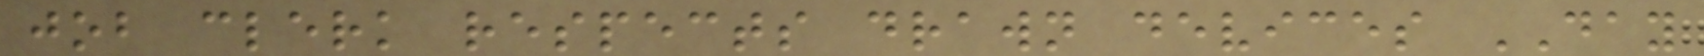job clerk respects drawn devices DAY
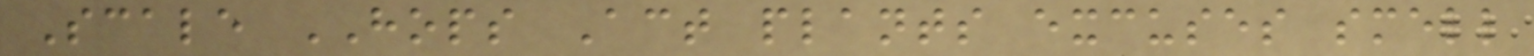Scale HOPS Act plants excuses smell
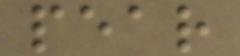pear
